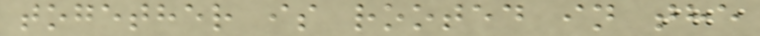together is rooted in the
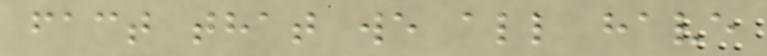fact that we all have
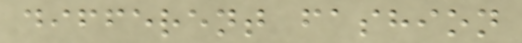different fashion
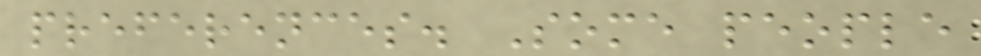preferences. Some people
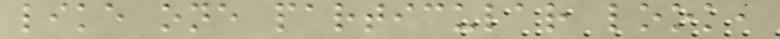like one particular look,
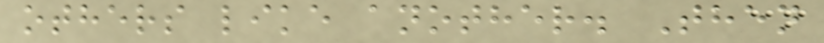others like another. Then
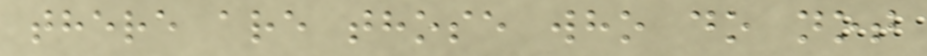there are those who do not
